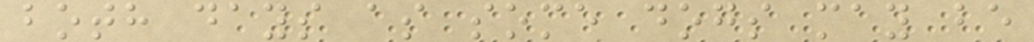both days as some dogs may be
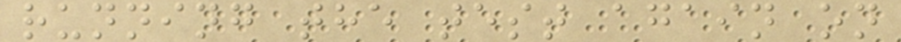running the test again on
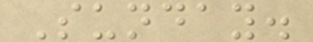Sunday.
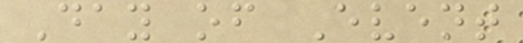Day of Event
